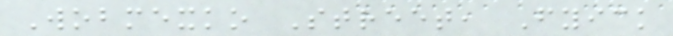Wobmexko Street, Fyick
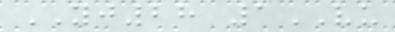YJ28 1VU
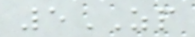5ZP
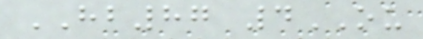HB87 4OU
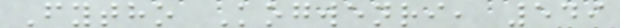Fytho Kogwenri, 549
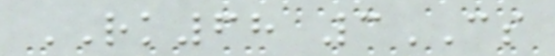RK68 3CS
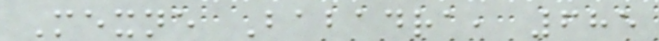Mexne Babadra, 685
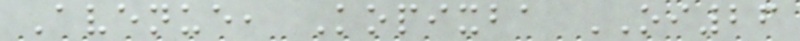Avenue, Kopixba OI26
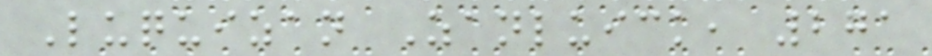Luquizan Zanluick, 271
